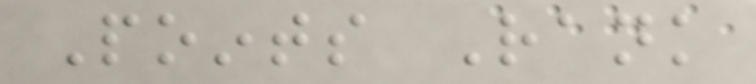Points Rank
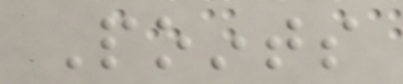Points
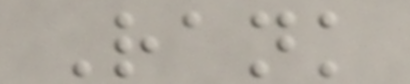Rank
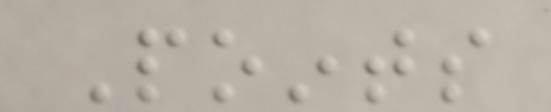Points
